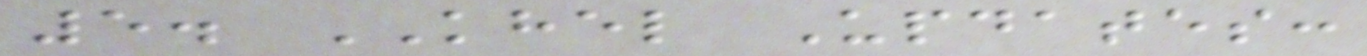5. KHEL Updates:
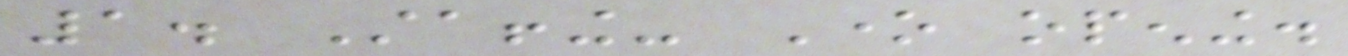1. Staffing- One opening.
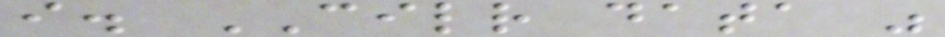i. CILR data was
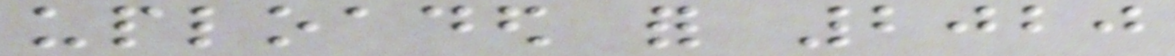uploaded for 2020
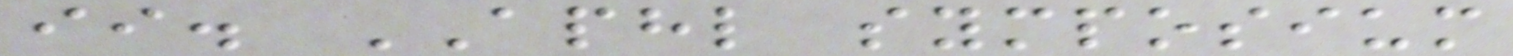ii. APHL symposium
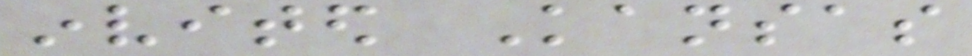invited Kansas
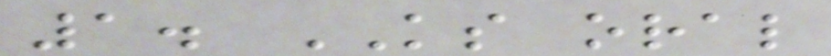1. KS oral
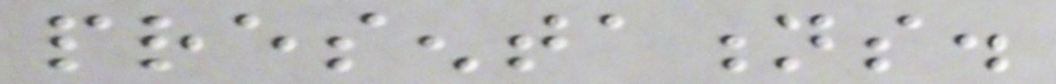presentations.
